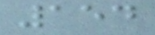154
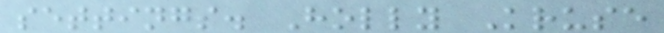settings. Holly Kruse
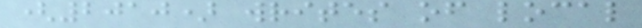(2010) writes of local
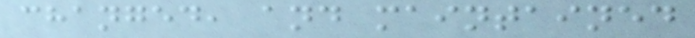changed, and maintained
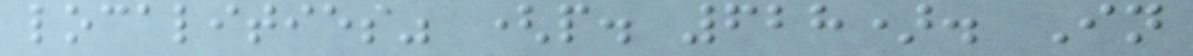localities" (p. 628). In
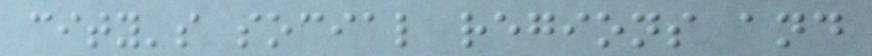city's social regions and
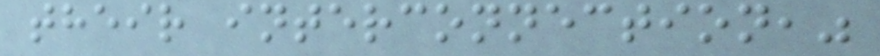their interconnection,"
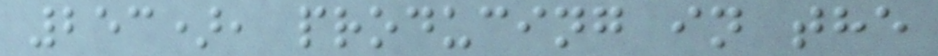253), producing in the
